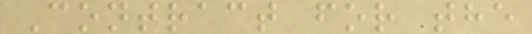Contract for the
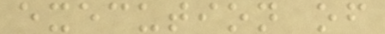execution of
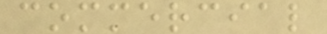commercial
